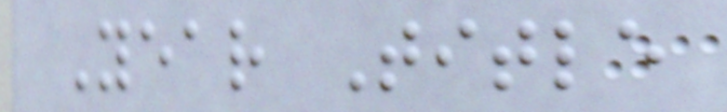Year Title
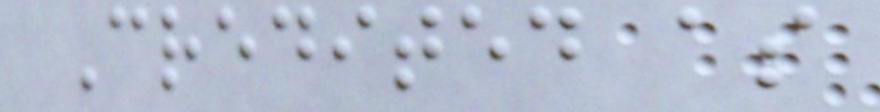Credited as
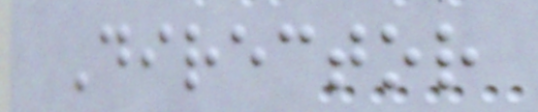Director
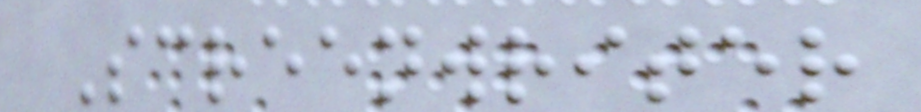Screenwriter
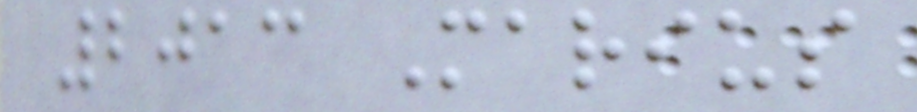2013 Marius
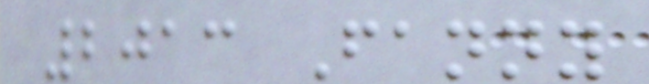2013 Fanny
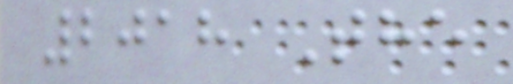2018 The
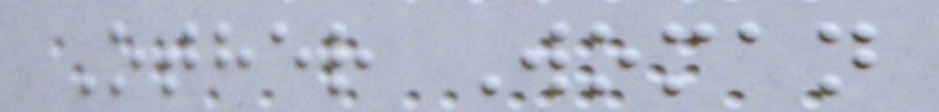Other Woman
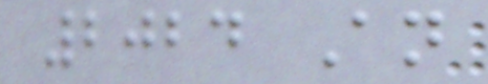2024 An
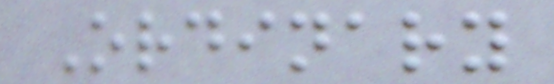Ordinary
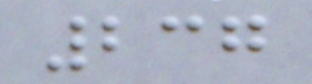237
